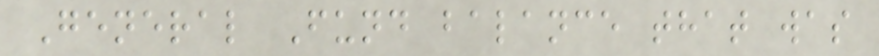General Fund balance that was
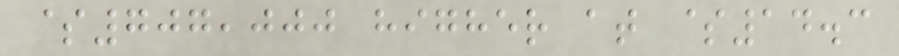$707,000 higher at $14.3
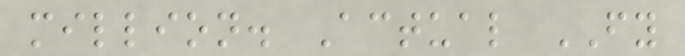million. Actual FY
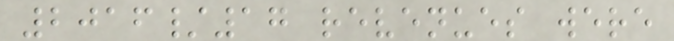2016/17 revenues were
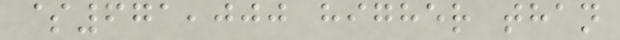$671,000 higher than
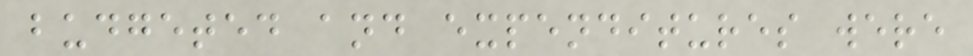budgeted and expenditures were
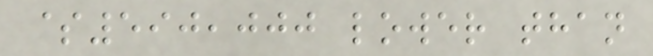$590,000 lower than
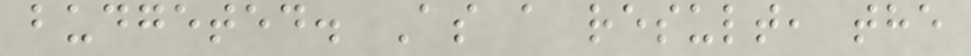budgeted. As a result, the
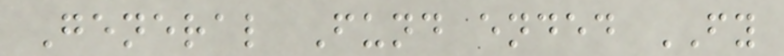General Fund ended FY
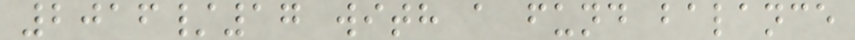2016/17 with a fund balance
